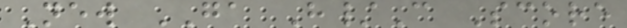New GA H/C Score
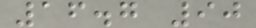16.7 90
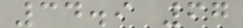34.9 67
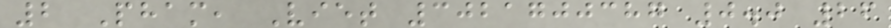2 Pham, Viet 3021700387 0.0 26
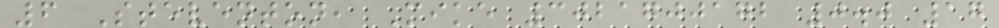6 Steventon, Mike 3021700172 0.0 17
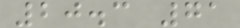20.3 71
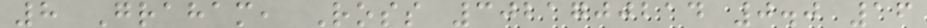8 Graham, Ross 3021700214 0.0 16
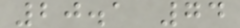20.1 74
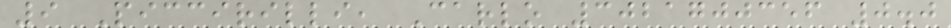9 Piccirilli, Carlo 3021700356 0.0
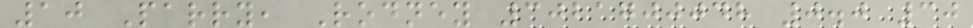10 Parry, Rodney 3021700048 0.0 30
